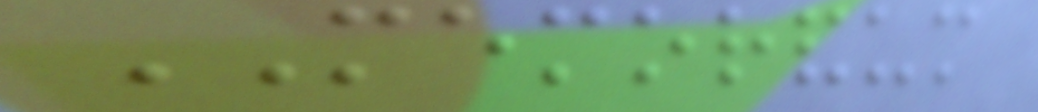MEMORANDUM
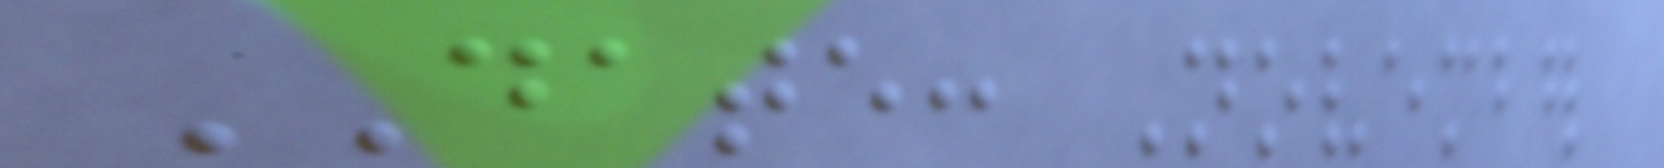DATE: November
